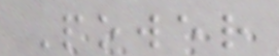Power
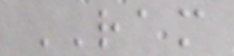RAM
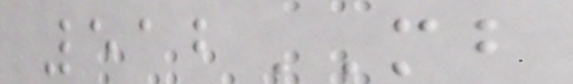512MB
